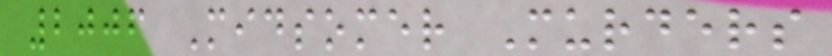2006 Midsomer Murders
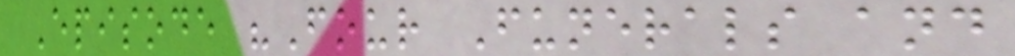Episode "Four Funerals and
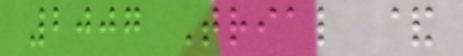2007 Trial &
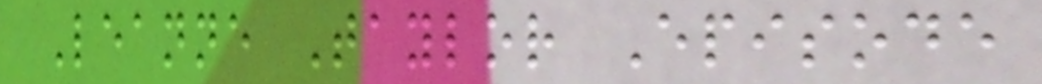Leanne Taylor Episode
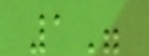1"
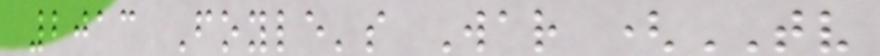2013 Foyle's War (TV
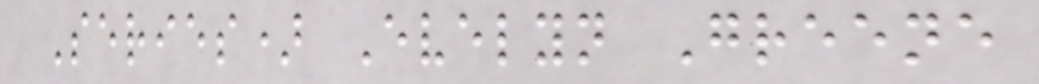Series) Evelyn Greene
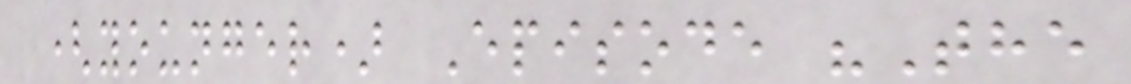(younger) Episode "The
